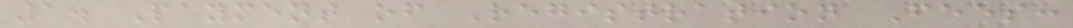1. Payment of Registration Fees:
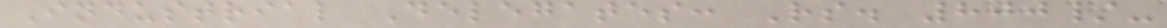Industrial Delegates: Rs. 800/-
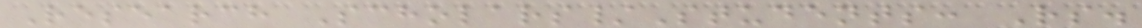Research Scholars/Students: Rs.
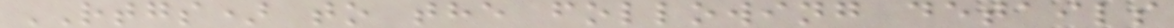RTGS) to the following details
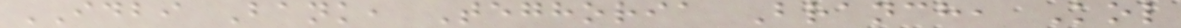IDBI Bank, Teghoria Branch, Kol
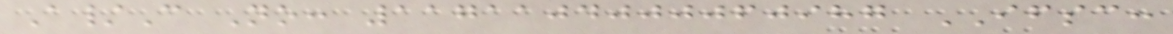A/C No: 1171104000060987 IFSC:
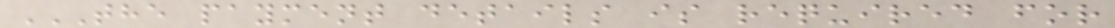THE PAYMENT DETAILS IS REQUIRED FOR
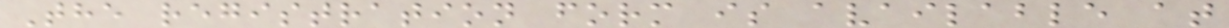The registration form is available at
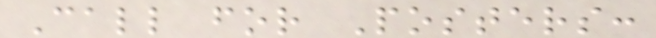Call for Posters:
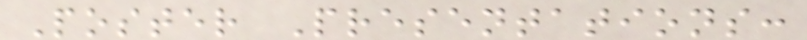Poster Presentations:
